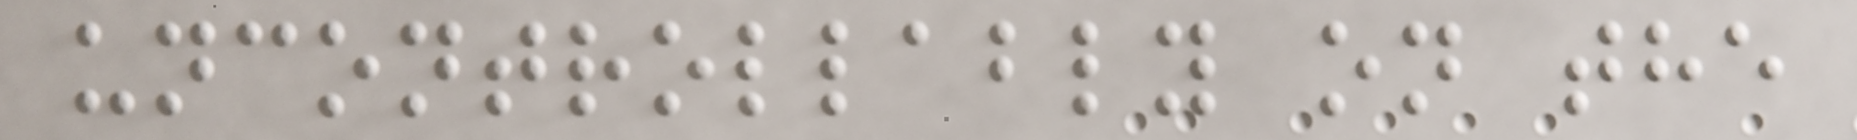uncontrollably on the
